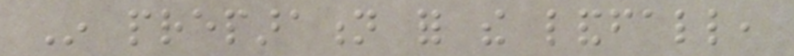In preparation for the landfall,
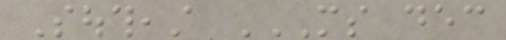Southeast MS DEC
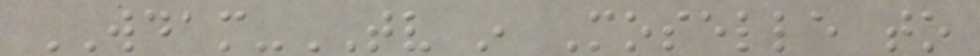WDAM-TV in Moselle to
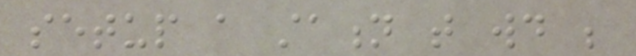setup a station that would be
